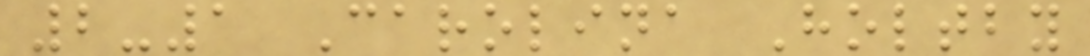2-1 Carolina Holtby
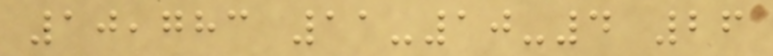10,783 11-10-4 26
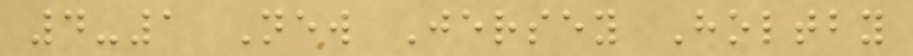4-1 New Jersey Holtby
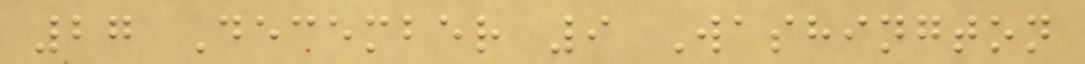27 December 9 Washington
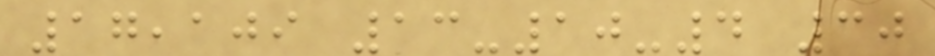17,109 13-10-4 30
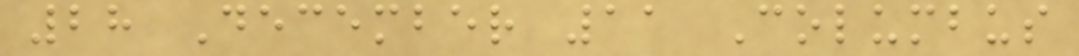28 December 11 Columbus
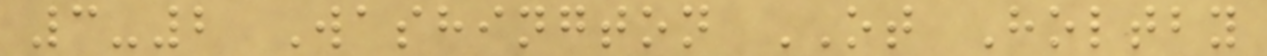3-2 Washington OT Holtby
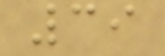39
